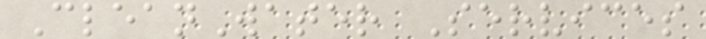CleanWater Services
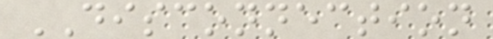DISCONNECTION
